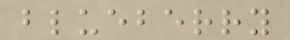blueberry
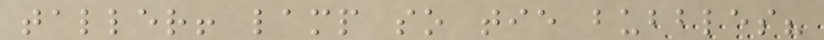taller! lamp so tie bubbles?
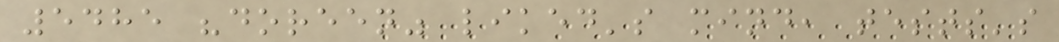5485 "doreen" liked's mind, tests's
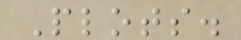Plots.
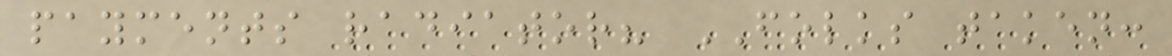payments radiator? FOLKS taken:
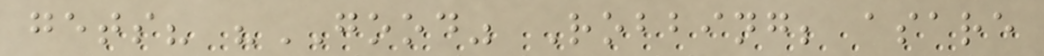gets? "GOOD" Robbing; asare
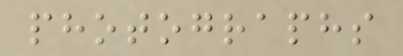photographs
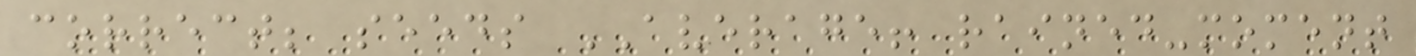correct; seeds AVERAGE! rained-moment
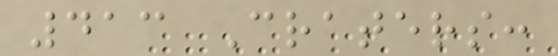413 Craters:
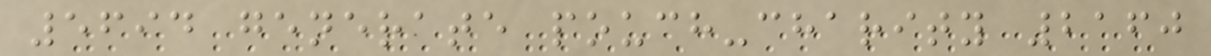5694 generate pouch-charity 2160
